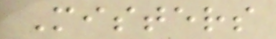Misters
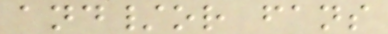and/or fans
